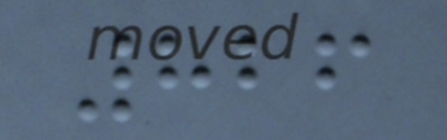826
